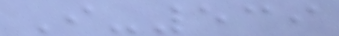I-539
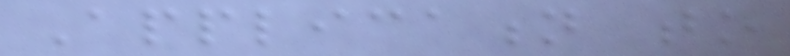Application to
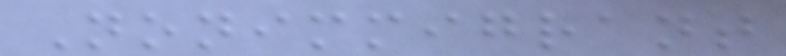Nonimmigrant
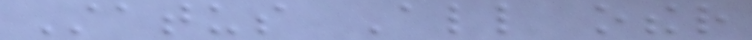Status All other
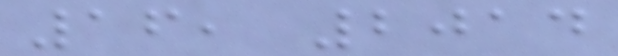16, 2014
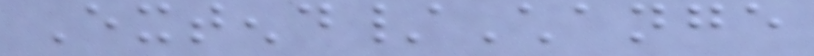Extend/Change
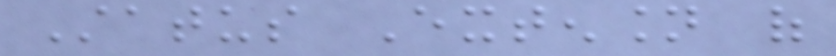Status Extension of
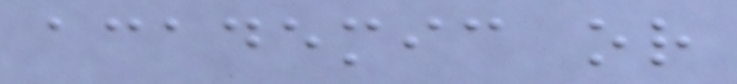academic or
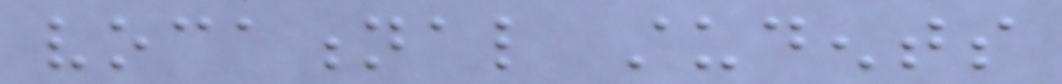vocational students
